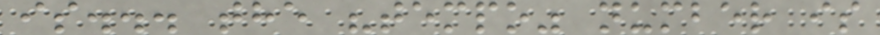is... the "tempo" number is
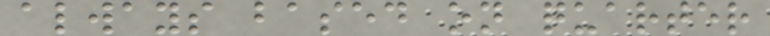always based on quarter
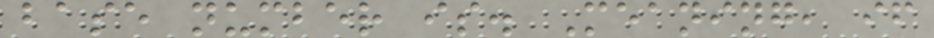base number is. Meaning, if
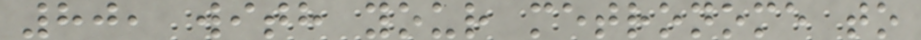80, with your metronome to
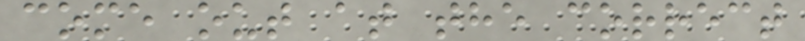come out at the correct
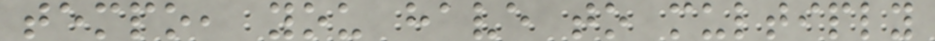tempo, you have to multiply
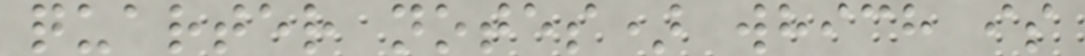quarter notes) which is
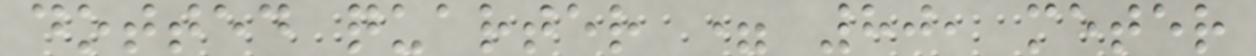dotted quarter = 80, meter
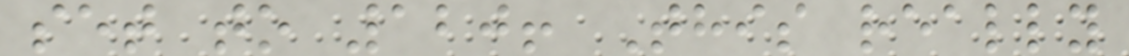set to 120! This really
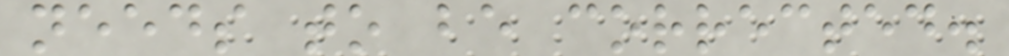needs to be corrected.
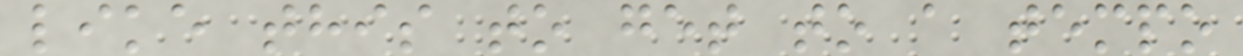like this to get to a tempo
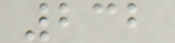232
